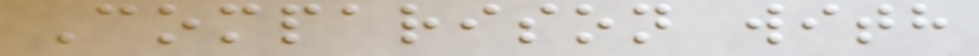Comparison with
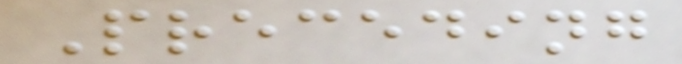Preceding
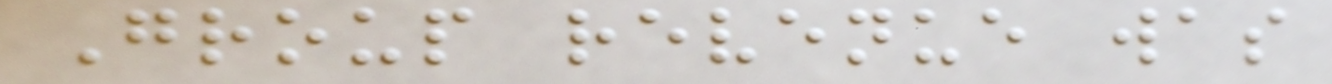Group revenue was
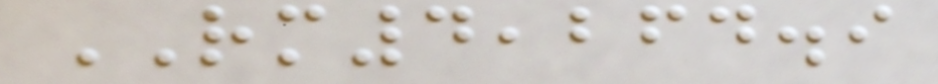RM4,264.9
